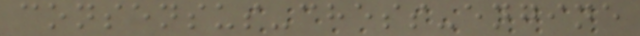consensus-chess-engine
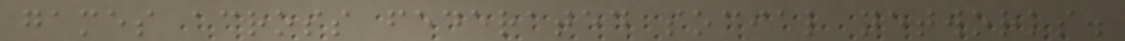games across federated social networks.
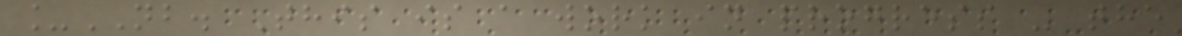_NB. This is a work in progress - the
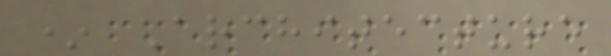* Architecture
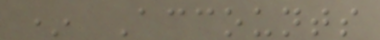* Accounts
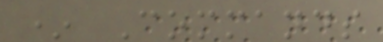* Commands
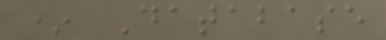* Database
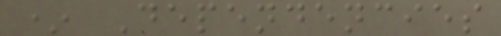* Dependencies
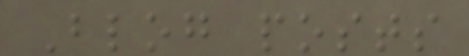Blog posts
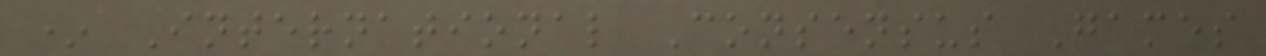* International Consensus Games
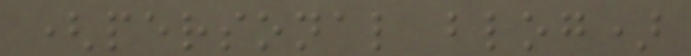(personal blog)
